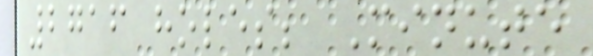2716 holes; Minute
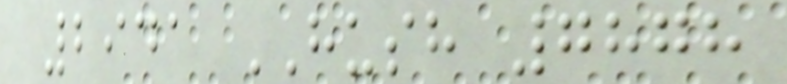2941 HUSH 7878
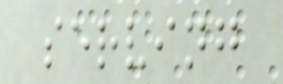serving
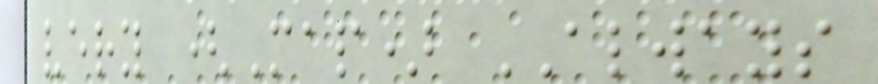very (Map) ALWAYS
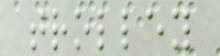trolley
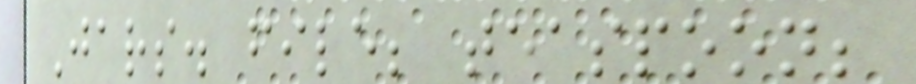Jars. file; teaspoon;
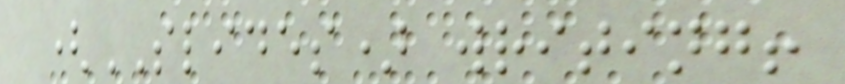(SLIDES) writing!
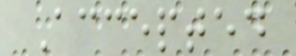Accepted
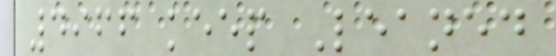4966 keep Leaned
